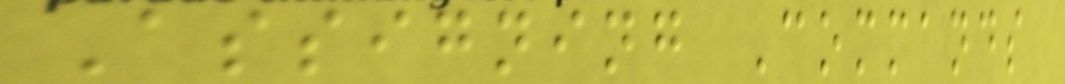Assigning Commands
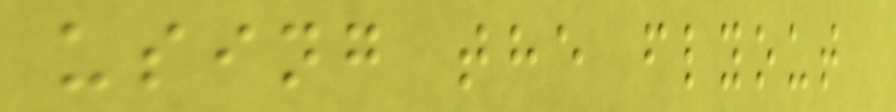using the flyout
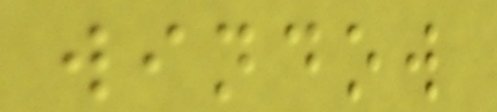window
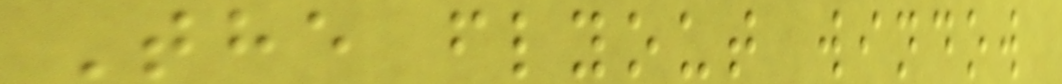The flyout window
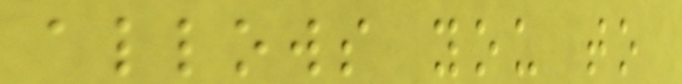allows you to
